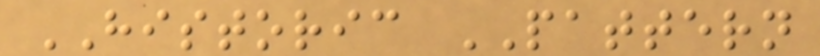HISTORIC PATTERN
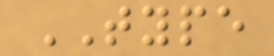TYPE
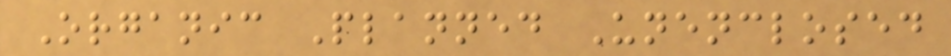Organic Planned Unenclosed
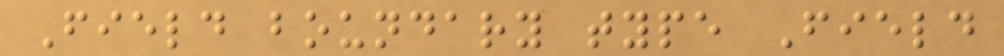Field boundary type Field
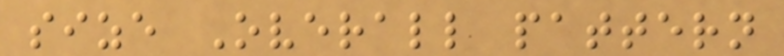size Overall pattern
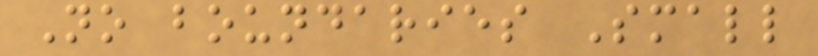No boundaries Small
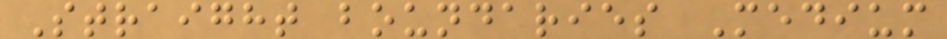Straight boundaries Medium
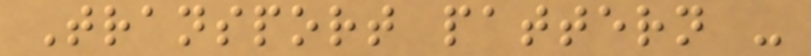Transport pattern -
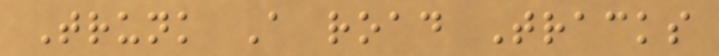Trunk A road Tracks
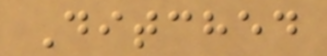Ditched
